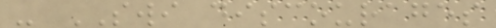- SWI discourages
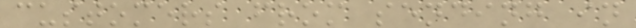customers from sending in
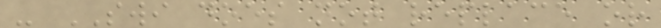- SWI does not replace or
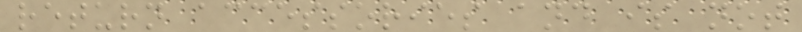return accessories and is not
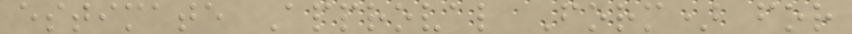estimate Approval Form) for
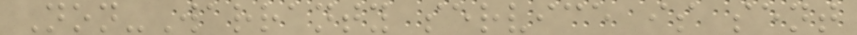Non-Warranty service is sent
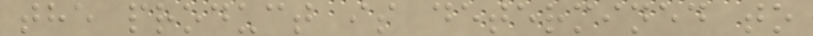the product is determined to
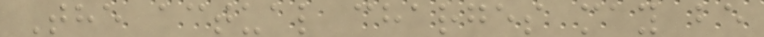The actual charges may be
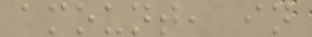amount, in
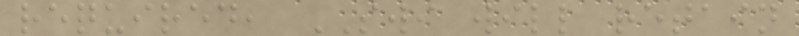required, SWI will retain
